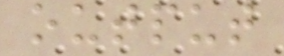output
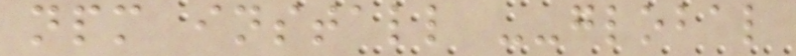npm install --global
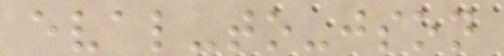eval-to-json
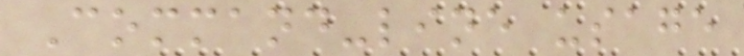Command-line usage
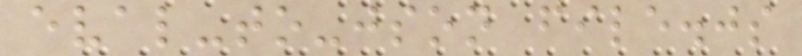eval-to-json file.js
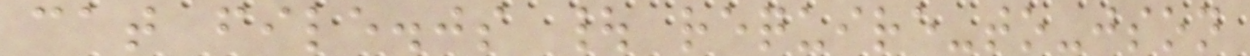cat file.js | require-to-json
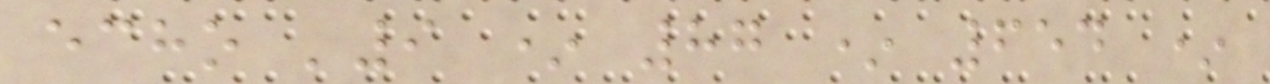echo '9 * 87 * 654 *
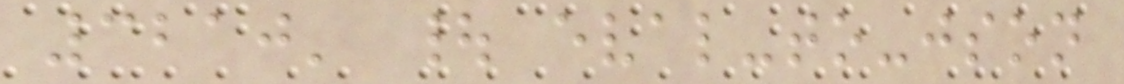3210' | eval-to-json
